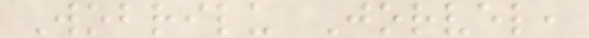Wobrilu Jorvel,
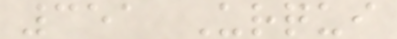351 Urqui
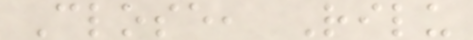Close, Rilu
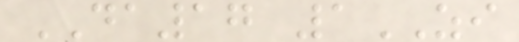DA17 1ZI
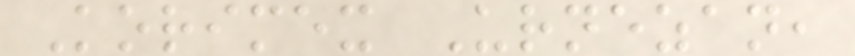Korimex Urnezan,
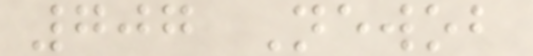707 Newob
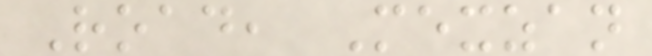Road, Mexzan
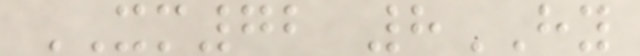XM72 8HY
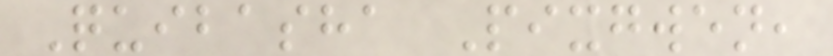Quibasha Pixgwen,
